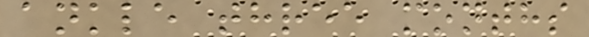ankle three months
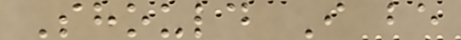Should I be
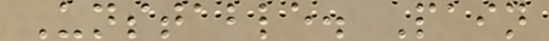Unstable. Pain
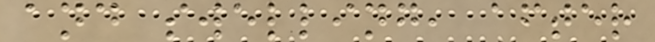and swelling, after
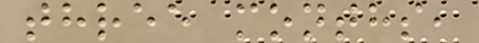three months,
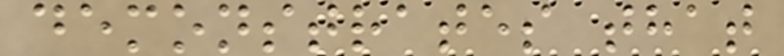demonstrates that
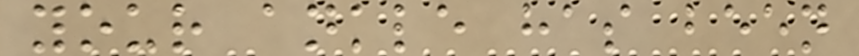your ankle has been
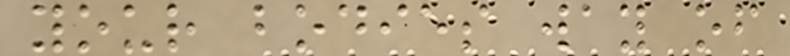your bodies way of
